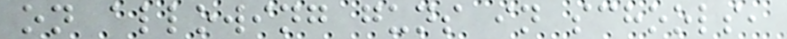on allowing guns in schools,
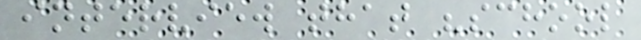interview that "school
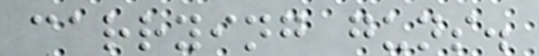carrying guns.
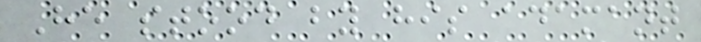He stood by his adamant
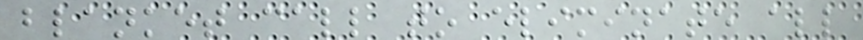blanket call to eliminate all
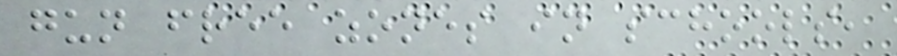gun free zones in schools,
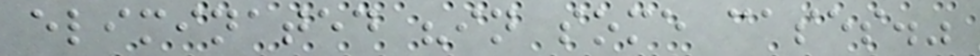eliminated "in some cases."
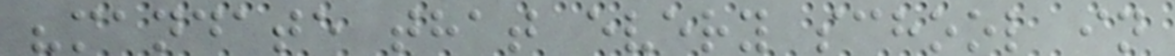"mandate that every school in
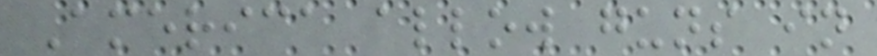America allow guns in
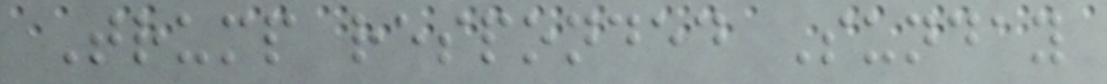Trump responded Sunday
